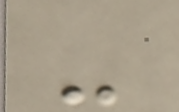-
